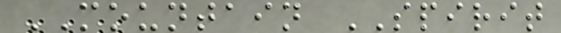MOUNTAIN SPIRIT
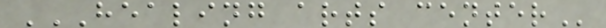HEALING ARTS CENTER
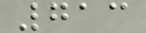713
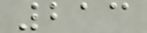213
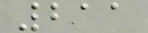211
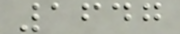1647
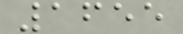1655
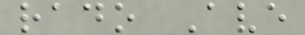rado Ave
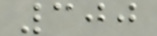300
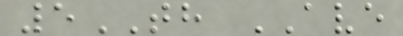5TH AVE
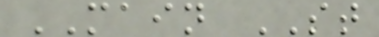MAIN ST
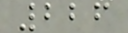226
